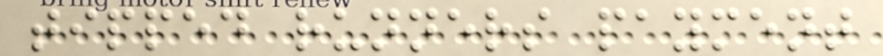tipped runners payment
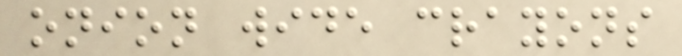onion wide crayons
